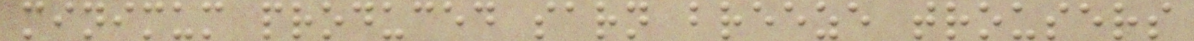minimum produced sarn breeze trousers
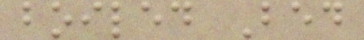boiled Bed
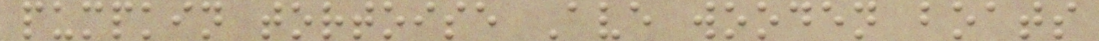pumpkin tortoise Ave wooden boats
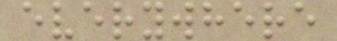everywhere
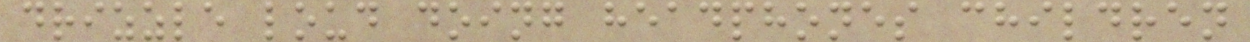drizzle loud doing headphones children
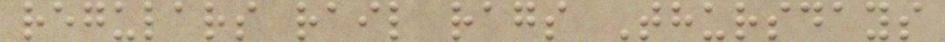regulars rail rags Thursdays
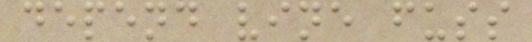depend vine fuss
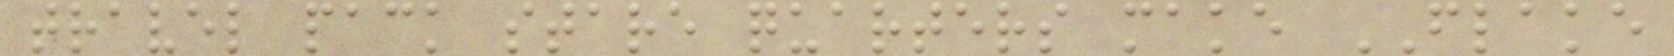travel pack stare quarters make FLAKE
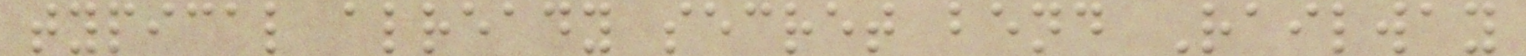typical already secret bend Railway
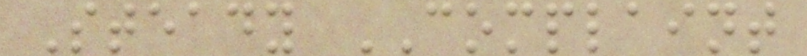Steady COMPLAINT
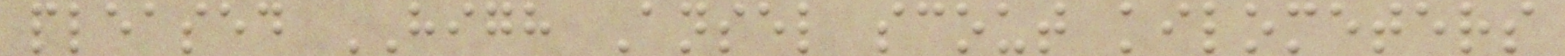pleased HIGH Ansel scout kilometers
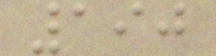190
